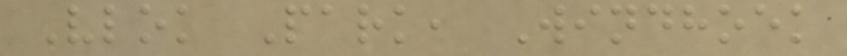Vlok Park, Windhoek
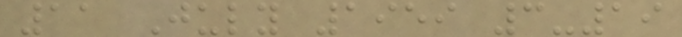11 July 1959 3-19
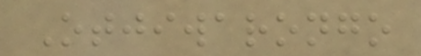Otjiwarongo
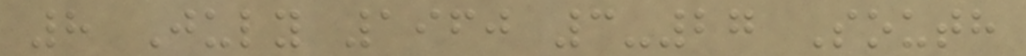8 July 1960 3-27 South
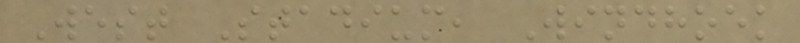West Stadium, Windhoek
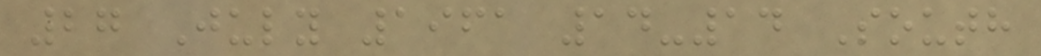27 July 1961 14-14 South
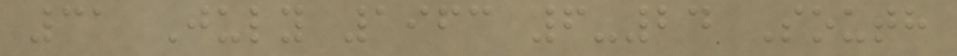31 July 1963 6-24 South
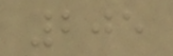205
